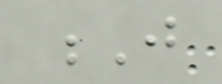J
